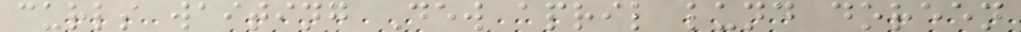curls waiting Dew april lund doreen
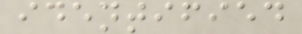identified
